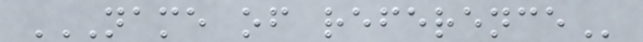NAME OF REFERENCE
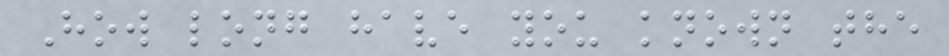How long have you known the
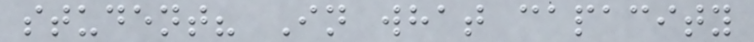student? In what capacity
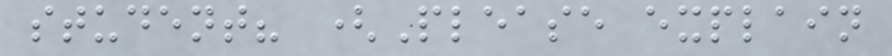student? (Please explain
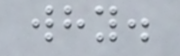why.
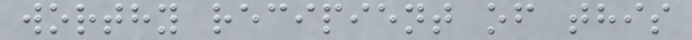worthy recipient of this
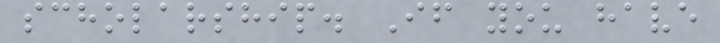scholarship. If you have
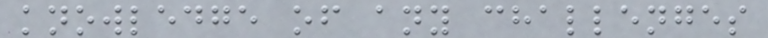knowledge of any challenges
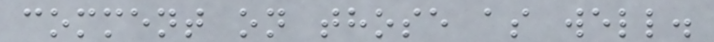comment on those as well.
